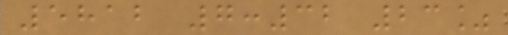5812 7:32 23%
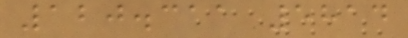120.311 5814
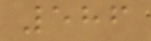586
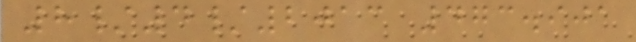8/4/2013 473.901
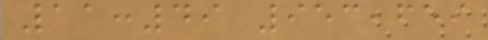11:49 953,659
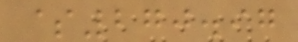$270.97
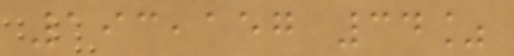193,157 34%
